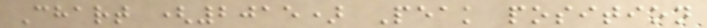Chart (2015) Peak position
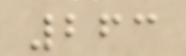263
